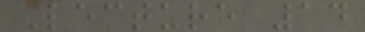Lecture 14
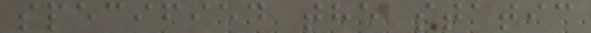specified the static
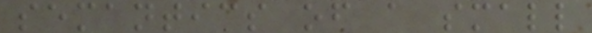semantics of a small
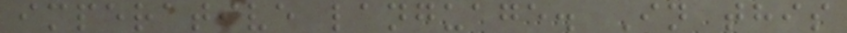imperative language. In this
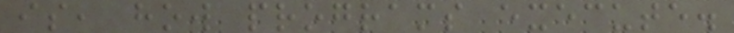is, how programs execute.
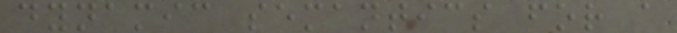dynamic semantics for a
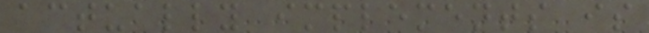actually implements is
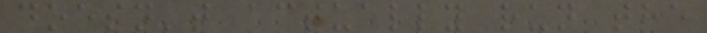doesn't actually run the
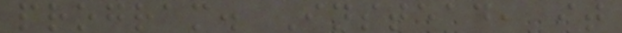program. Instead, it
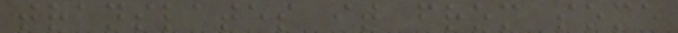translates it from some
